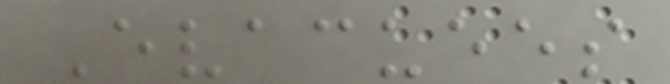Evacuees
